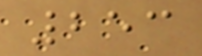253
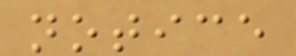notice
